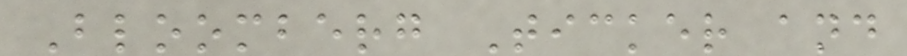Bloomberg Ticker and
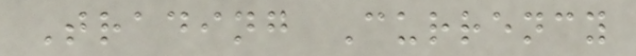Trading Currency
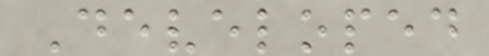Developed
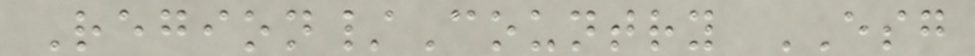Region/Country ESG
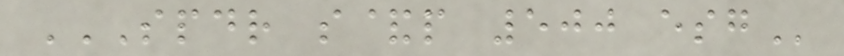SPDR S&P 500 ESG
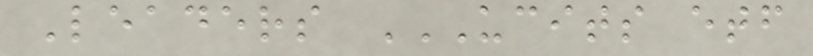Leaders UCITS ETF
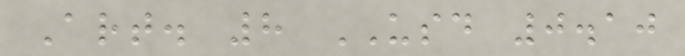Art. 8 USD 0.10
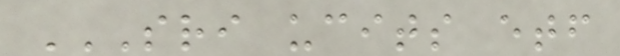SRI UCITS ETF
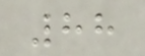88
